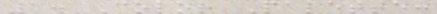1. Color Palette:
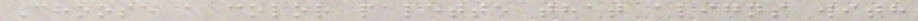Choose a color palette that aligns with
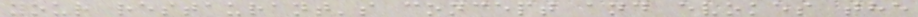your restaurant's concept and evokes the
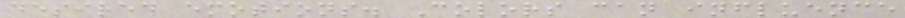desired emotions. Colors can influence
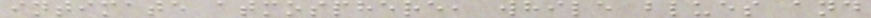intimate atmosphere, while blues and
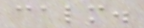calm.
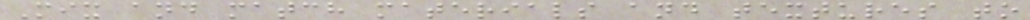Mix and match materials and textures to
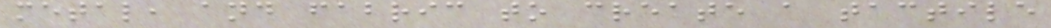metal, and fabric to create a tactile
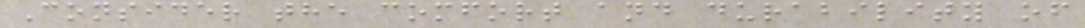Consider the comfort and durability of
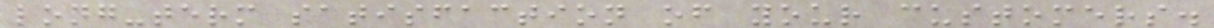long-term satisfaction of your customers.
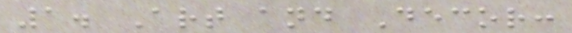1. Art and Decor:
